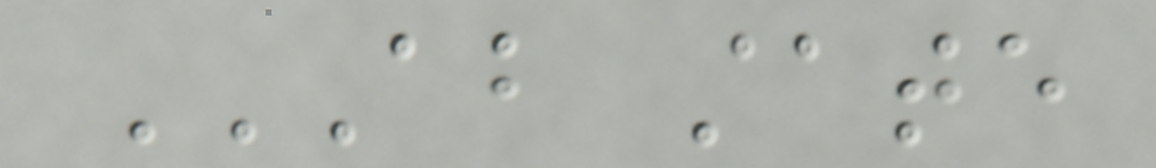ABOUT STATE
